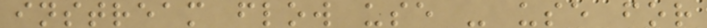instream flow use - use for
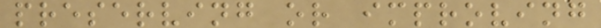preserving or improving
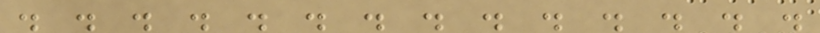. . . . . . . . . . . . . .
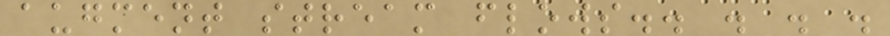augment stream flows.. . . .
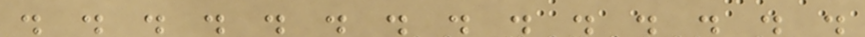. . . . . . . . . . . . . .
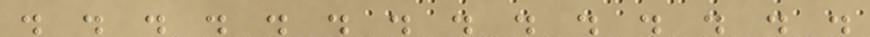. . . . . . . . . . . . . .
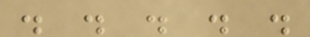. . . . .
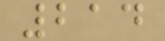214
